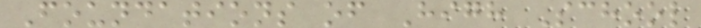Foundations of High School
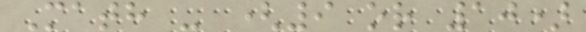Math - (9 or 10)
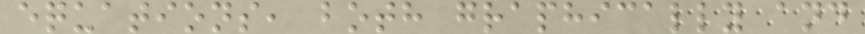equations, both graphically and
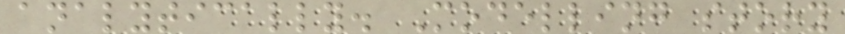analytically. Modelling story
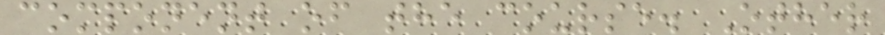component of the course. Other
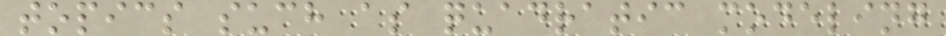topics such as quadratic modeling
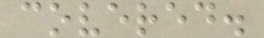covered.
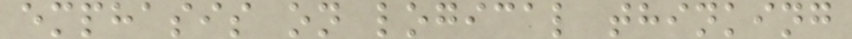emphasis on logical thinking
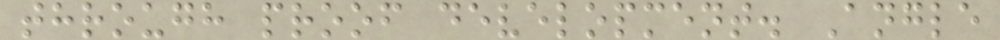through proof development. Angle
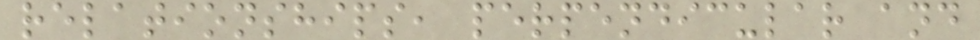relationships, perpendicular and
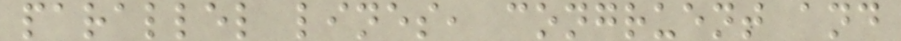parallel lines, congruent and
